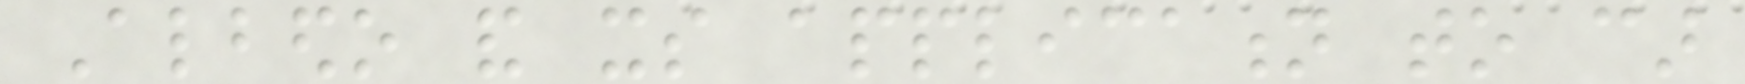Albedo and its application to car
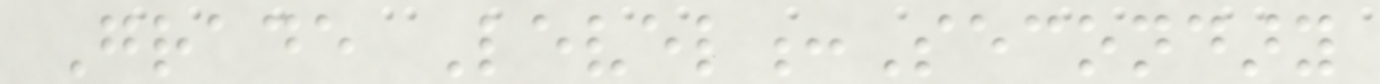Grade Level:Secondary
